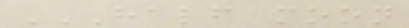HALF MOON
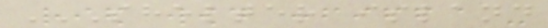SHELTER ISLAND
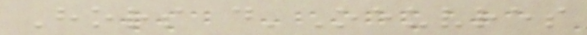Hors d'Oeuvres
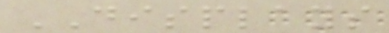DISPLAYS
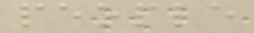people
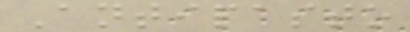Antipasto
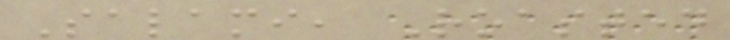Salami, Roasted
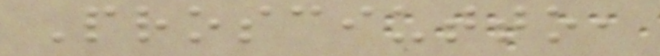Prosciutto,
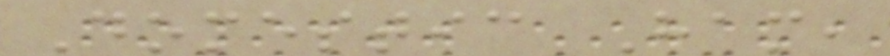Domestic Ham,
